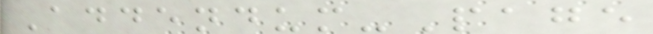Addendum-Page
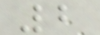2
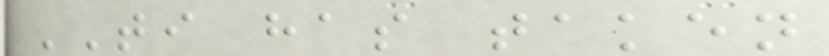TI has taken
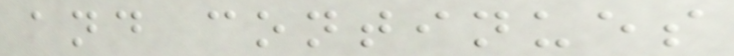and continues
